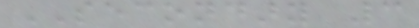SECONDARY 3
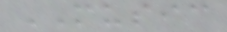MUSIC
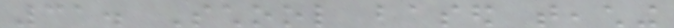31. School based teaching
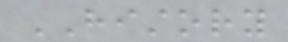HISTORY
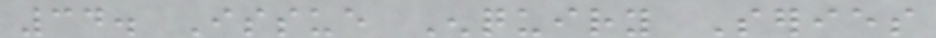34. Issue Enquiry Series
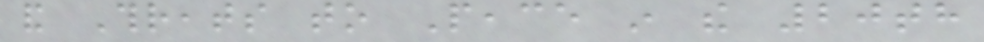and Threats to Peace in the 20th
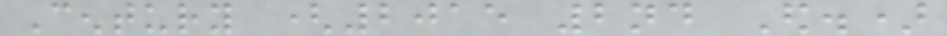Century (2015 2nd Ed.)
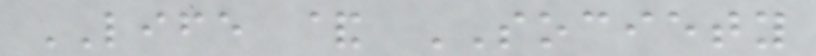LIFE & SOCIETY
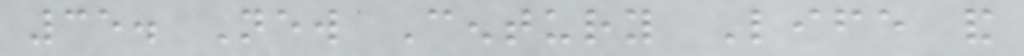35. New Century Life and
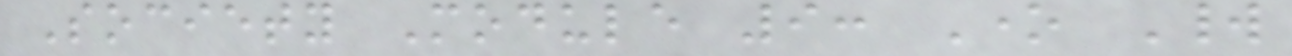Society Module 9: One World
